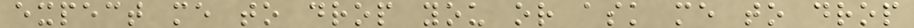expect me to drop you or ask me to drop
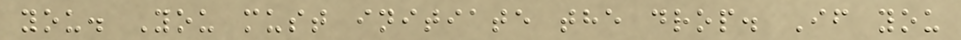you. You must initiate the drop. If you
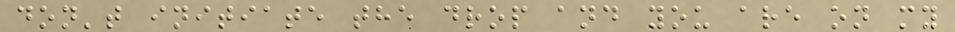don't initiate the drop and you are on my
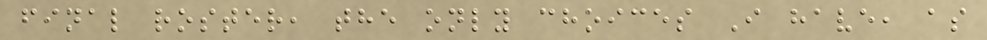final roster, the only choices I have, as
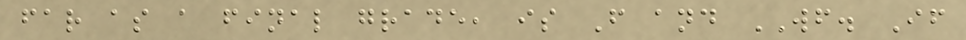far as a final grade, is F and WF. If
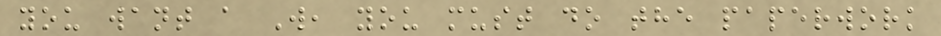you want a W, you must do the paperwork
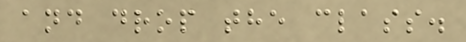and drop the class.
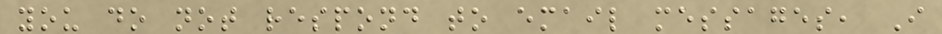you do not respond to email messages, I
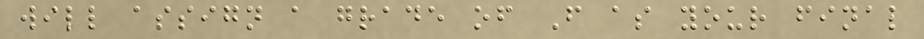will assign a grade of F as your final
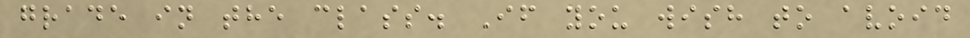grade in the class. If you wish to avoid
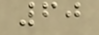60
